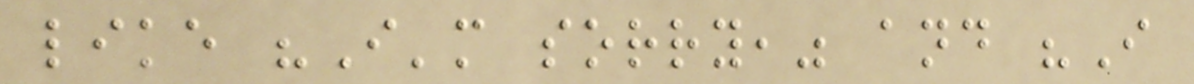like "I'm sorry," and "I
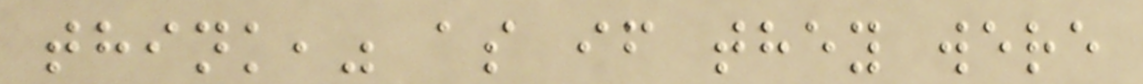think," as if they were
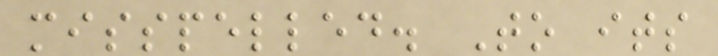misspelled. To its
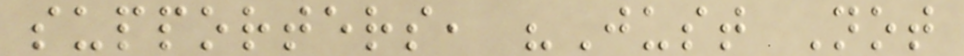supporters, "Just Not
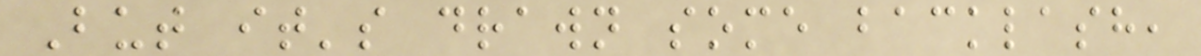But it's drawn some backlash,
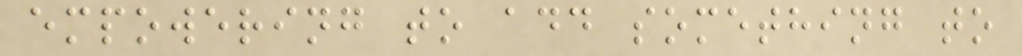empowering to add something to
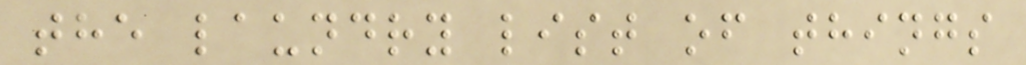the laundry list of things
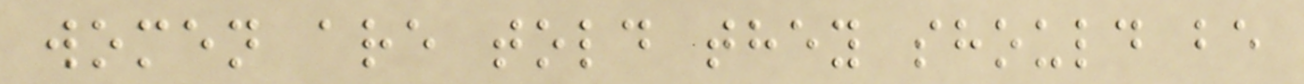women are told they should be
